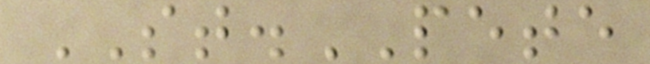ST.PETE
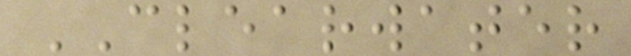CLEARWATER
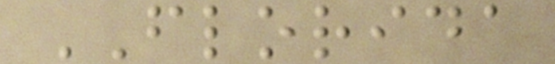FLORIDA
